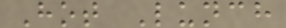Hot Lunch
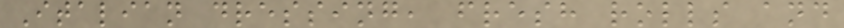Italian dressing, fresh rolls and
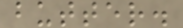butter.
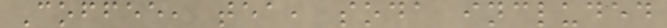Coffee, tea, soda included
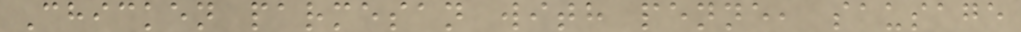Chicken parmesan with penne, sausage
